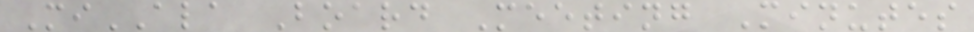MiALA Board Meeting Minutes
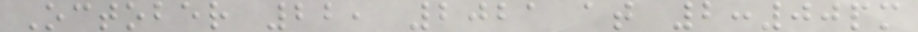October 22, 2021 at 2:00pm
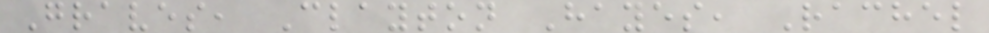Graves, Clayton Hayes, Rachel
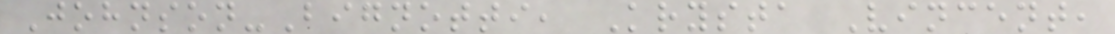Johnson-Bignotti, Krysta Vincent,
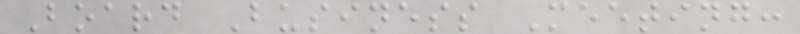Board Business Meeting:
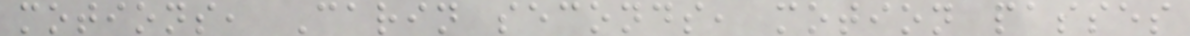motions, Carin seconds, motion passes
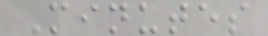Minutes
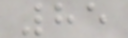85
